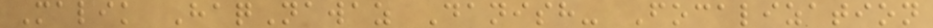Malik HaqNawaz Danish- Focalization
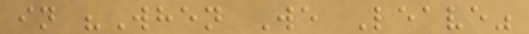in "When We Leave"
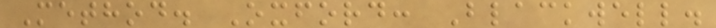Method. Oxford: Blackwell.
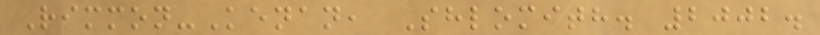Rimmon-Kenan, Shlomith. 2002.
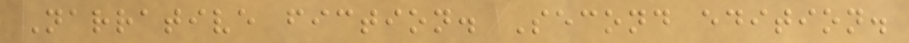Narrative fiction. Second edition.
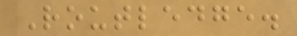Routledge.
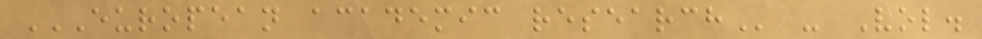EUROPEAN ACADEMIC RESEARCH - Vol.
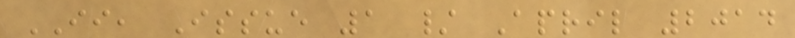II, Issue 1 / April 2014
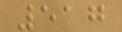517
